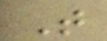T
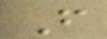F
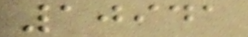10941
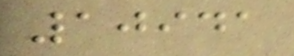10941
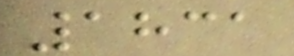1831
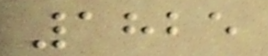1825
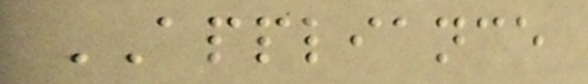APPLIANCE
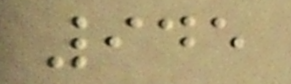945
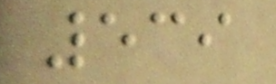539
